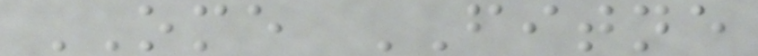OME FITNE
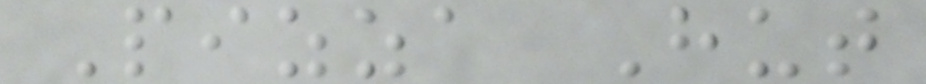Pizza Hut
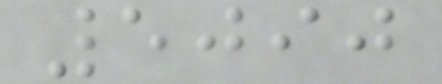5090
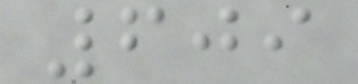609
